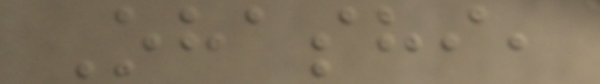Ohashi,
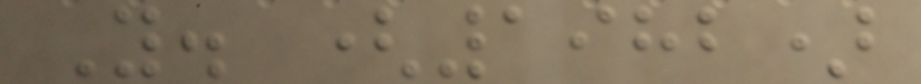Y. (1982)
